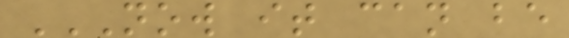NOW IT CAN BE
